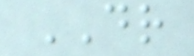DR
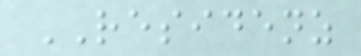RESIDENZ
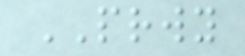PRWY
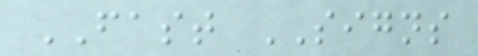FAST SIGNS
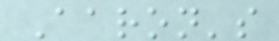Aaron's
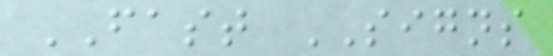FAST SIGNS
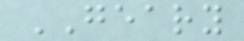GEARY
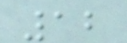12
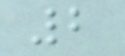2
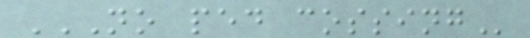NO PED COSSING
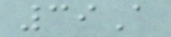39A
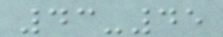43-45
